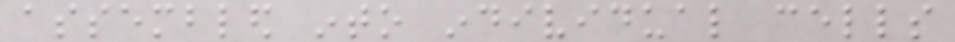assembled into individual cells
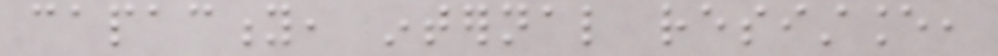capacity, internal resistance,
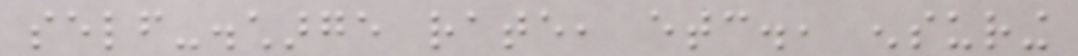self-discharge rate, etc., ensuring
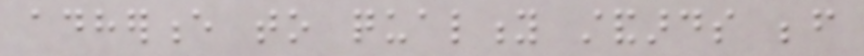adherence to quality standards before
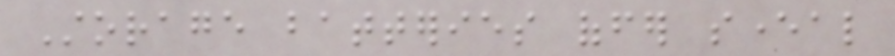Storage batteries offer several
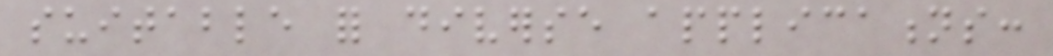suitable for diverse applications:
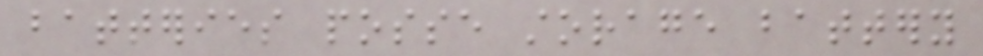batteries posse storage battery
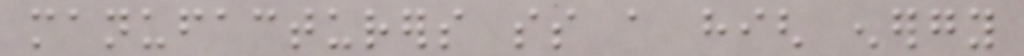manufacturers ss a high energy
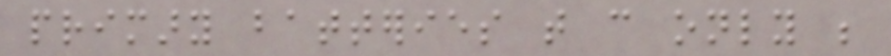primary batteries that can only be
